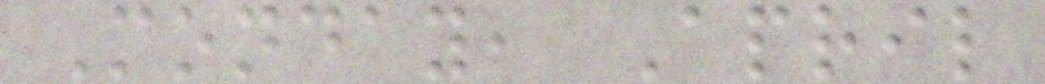Monday, April
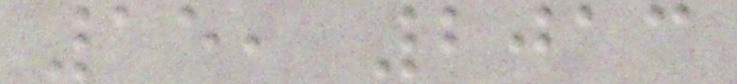15, 2013
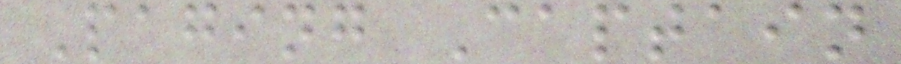Paging Captain
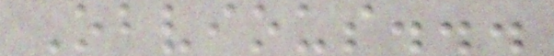Obvious...
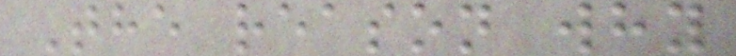The reason why
